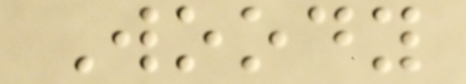Woody
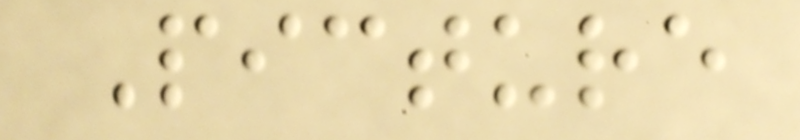Picture
